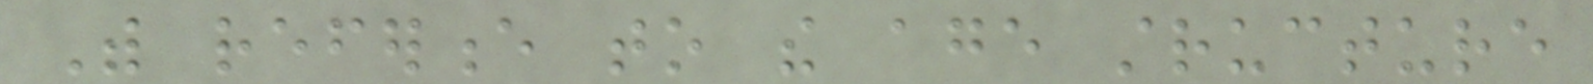With reference to the age structure
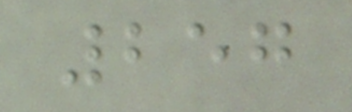257
